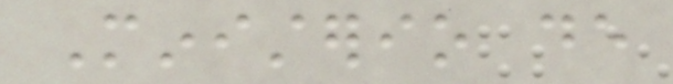Ministerio de
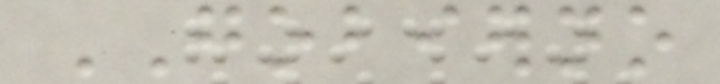GOBIERNO
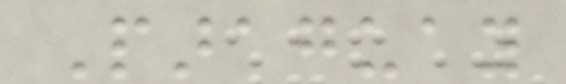Paraguay
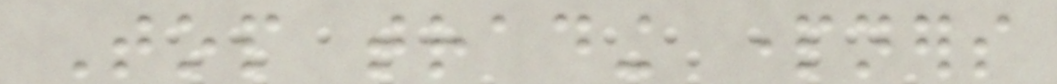Top trading partners
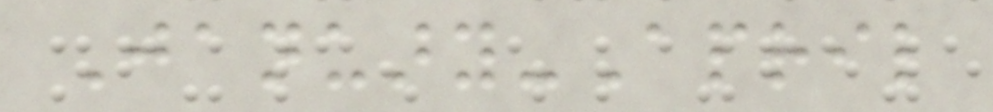January-April
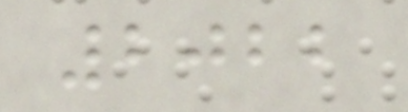2022
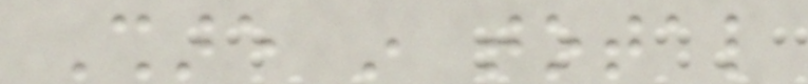Share in total
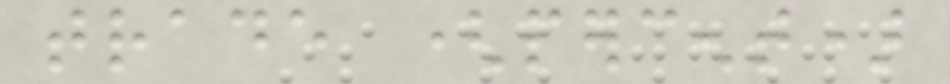trade (percent)
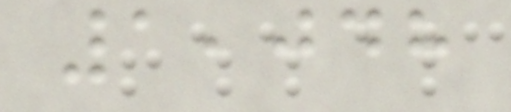1,048
